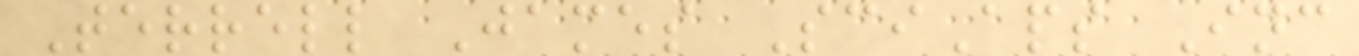Terrell James SciAps Inc
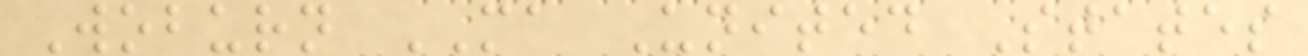Woburn MA United States
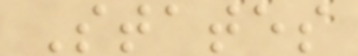States
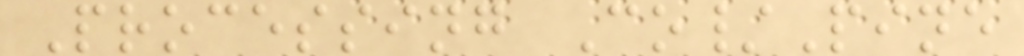Processing Co/Pine
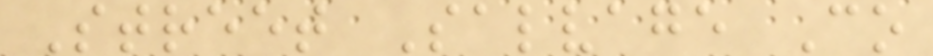Street Salvage Co
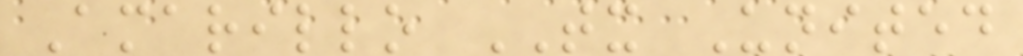Amarillo TX United
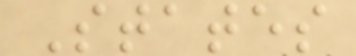States
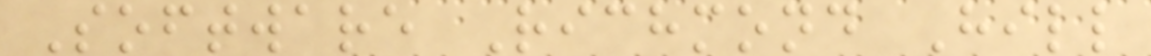Software Richmond Hill
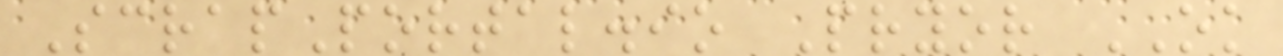ScrapPortal.io Pryor OK
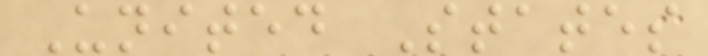United States
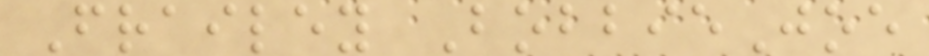Frailey BobbieJoe
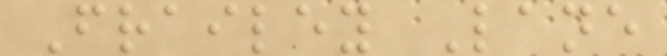Frailey Lane
